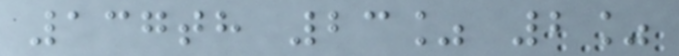137th 23% 2%
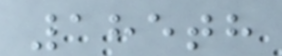185th
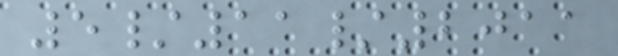5/11/2011
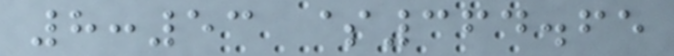8:53 $364.65
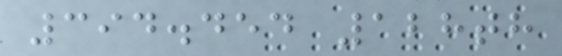394.454 128th
